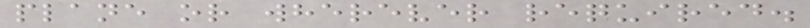plane or wherever required.
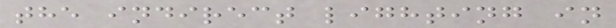the indirect lighting in
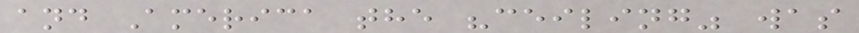and America the "ceiling" was
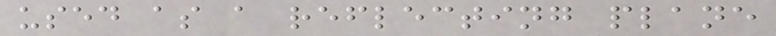used as a reflecting plane
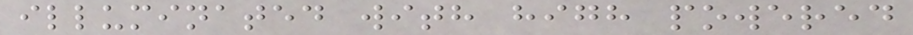illuminated with high powered
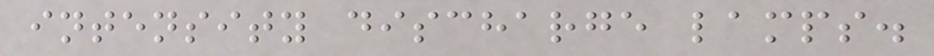intensity discharge lamps.
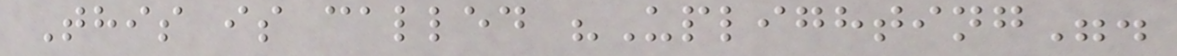This is called "Uplighting".
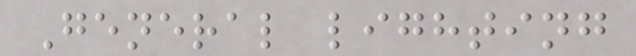General lighting
